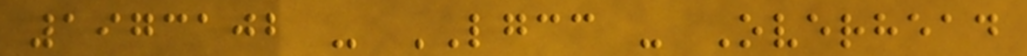1973102 - LGCC - Overhead
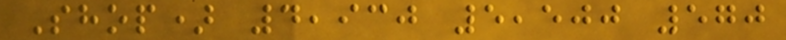Shop) 4,930 5,500 570
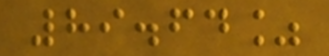89.64%
